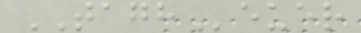TAGHeuer
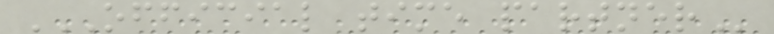OFFICIAL TIME PARTNER
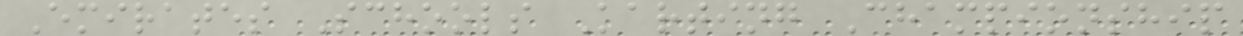Emirates Schools Karting Championship
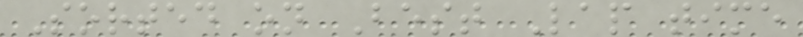Sorted on Best Lap time
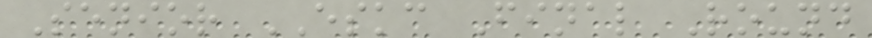Senior ESKC Final Round
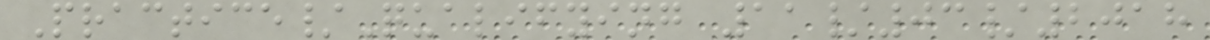Practice/Qualifying 11/03/2018
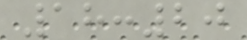18:20
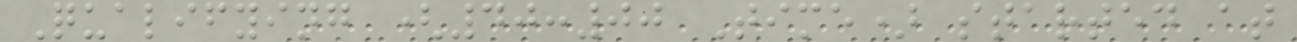Qualifying (40:00 Time) started at
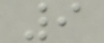9
